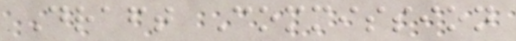Draft Commission
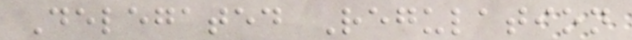Delegated Regulation
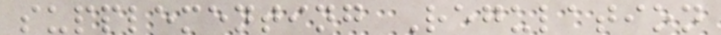supplementing Regulation
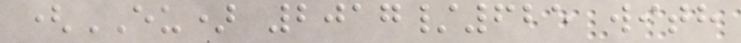(EU) 2017/625 with
